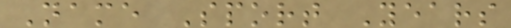Name Sport Years
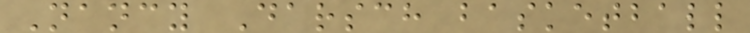Nancy Darsch basketball
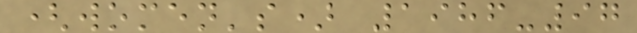(women's) 1986-97
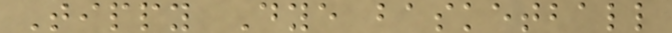Tippy Dye basketball
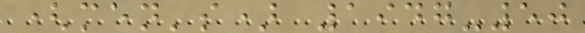(men's) 1947-50
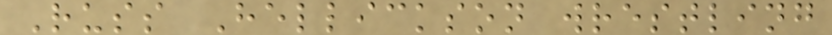Russ Hellickson wrestling
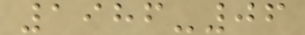1986-06
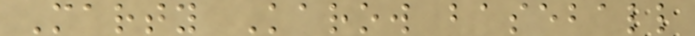Marty Karow baseball
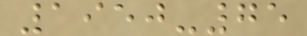1950-75
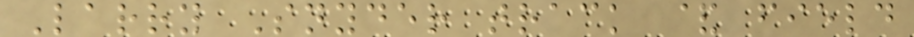Larry Snyder track & field
